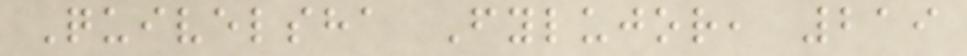Quivelsha Fylujor, 219
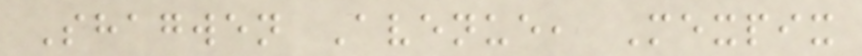Shagwen Avenue, Mexpix
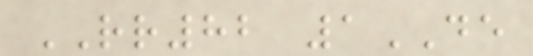RR82 1DE
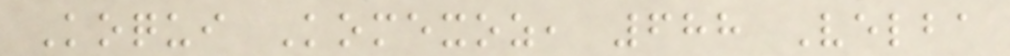Koqui Komexoz, 688 Velba
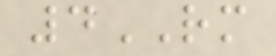4RM
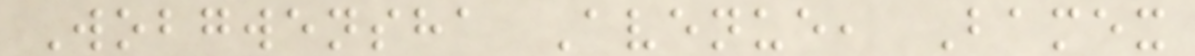Wobgwensha Avenue, Bamex
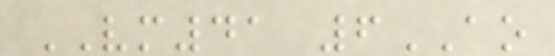VM41 6AO
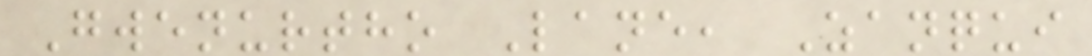Gwenurtho Lane, Zanqui
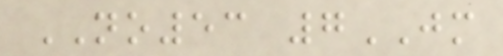NO53 7JM
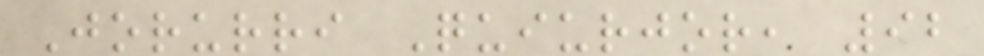Jorurri Quiurjor, 92
